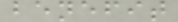benefit
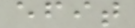efit
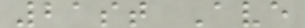21st Ave
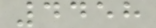4458
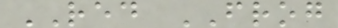RED FROG
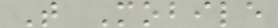T Mobile
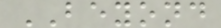BEYOND
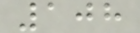108
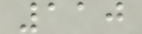110
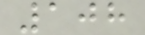108
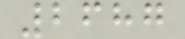2687
